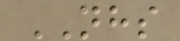NHS
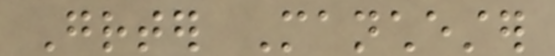Greater Manchester
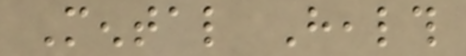Mental Health
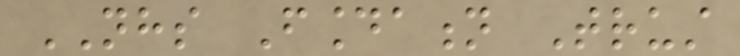NHS Foundation Trust
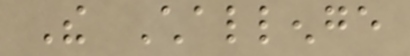The Challenge
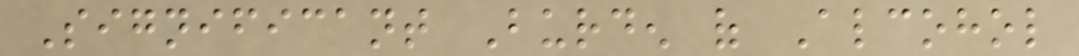Significant Burden of Alcohol
